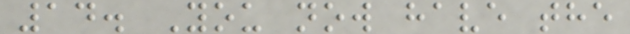14. You now have the
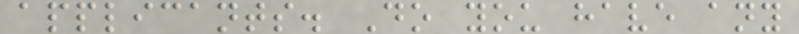applicants. Do you have any
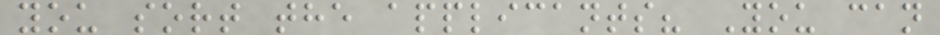you sort the applicants? You can
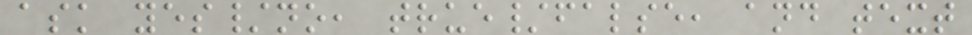ask yes/no, true/false, and text
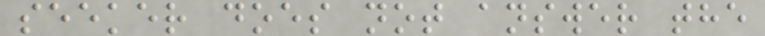seeker does not answer the
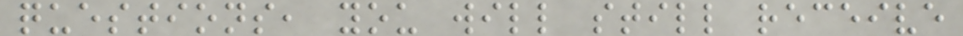questions, you will still receive
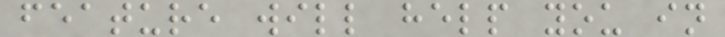feature will help you in
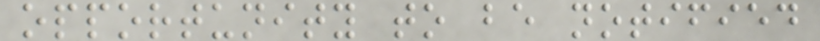opportunity to be notified
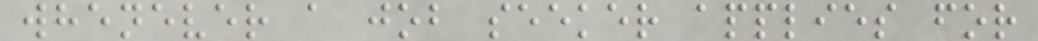whenever a job seeker applies for
